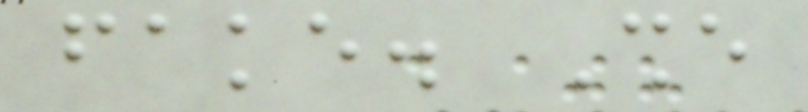fake. She
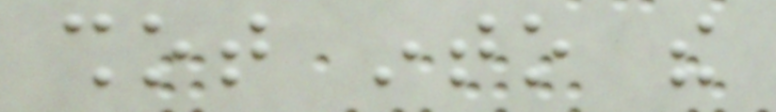shot into the
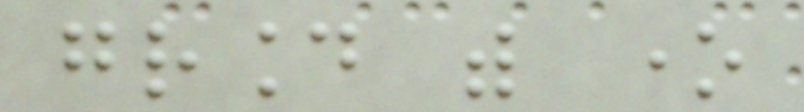ground with one
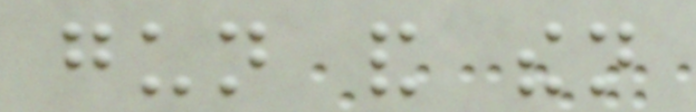gun and then
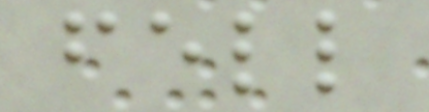fell
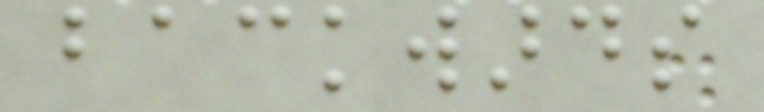backwards
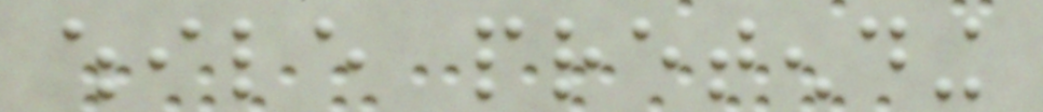while pretending
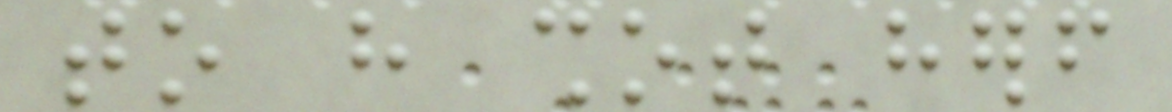to have shot herself
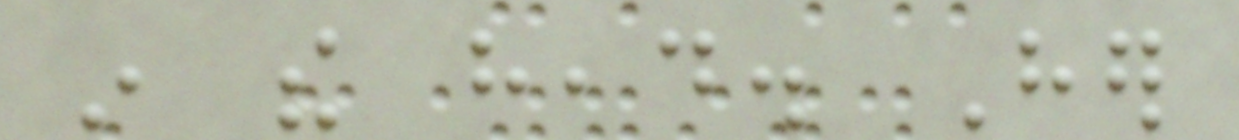in the head. Her
